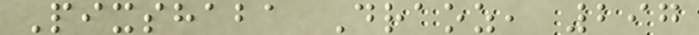Pixshaba Draoz, 297
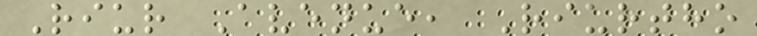Riur Avenue, Riurtho
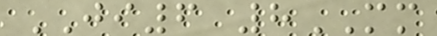JI6 8MM
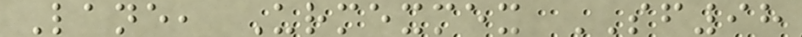Lane, Urmexmex SF98
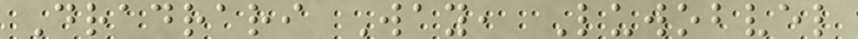Dradrari Way, Luwobvel
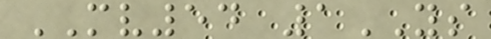MV54 1YS
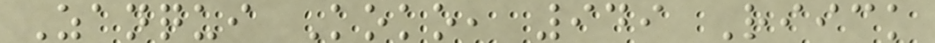Zanqui Koko, 949 Riick
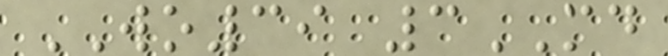WO39 3MD
